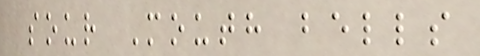sour Mouth bells
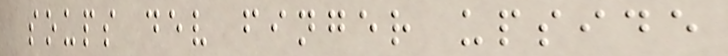soups dev finger upside
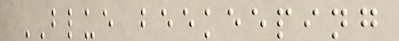BLUE beekeeping
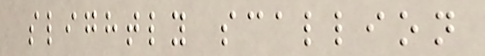slightly scallion
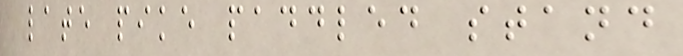late pike paddled stand
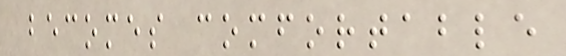becomes comfortable
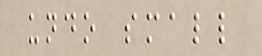undo small
